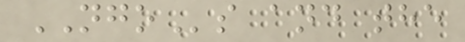NGOs and the
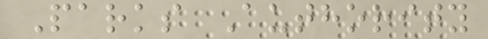Parks Authority
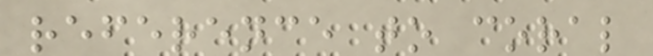reference to coral
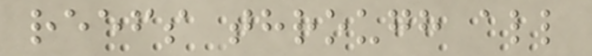reefs through all
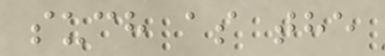such as the
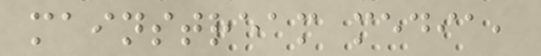mainstream media,
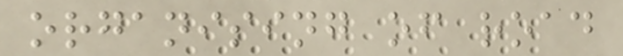organising of road
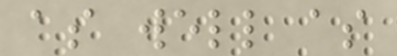as well as
